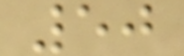50
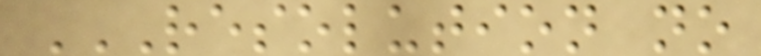RESOLUTION NO
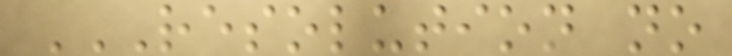RESOLUTION NO
